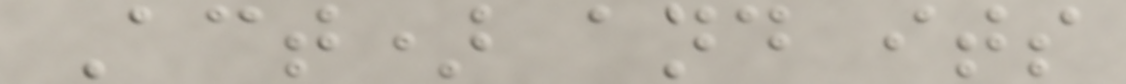Act) and its
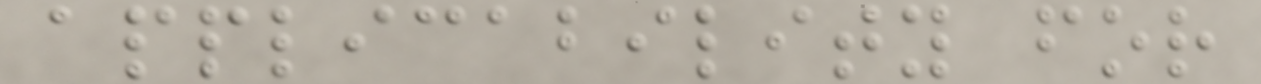applicability for
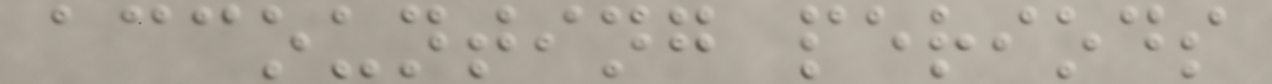accounting periods
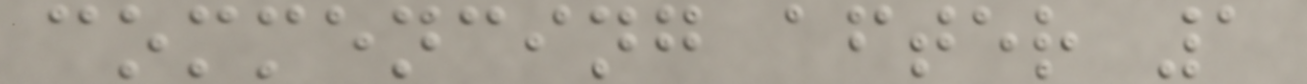commencing after 1
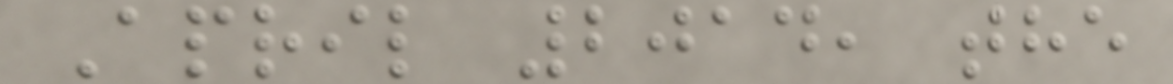April 2014, the
